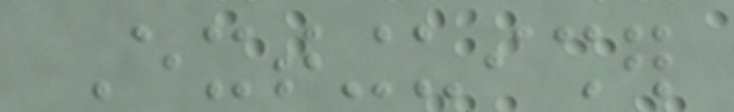Extinguisher
